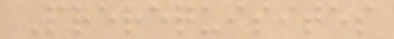Prerequisites
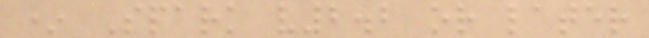* Spark v2.2 or later
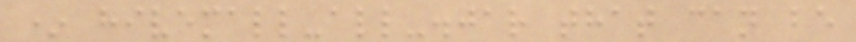* hivemall-all-.jar that can be
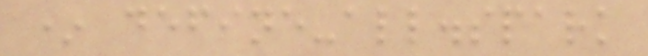* define-all.spark
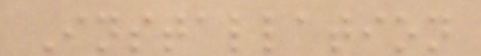Installation
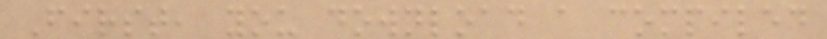First, you download a compiled
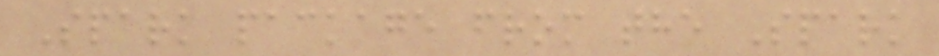Spark package from the Spark
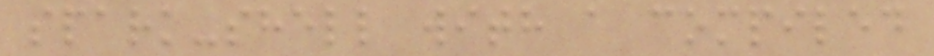spark-shell with a compiled
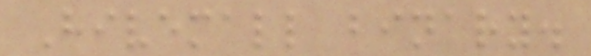Hivemall binary.
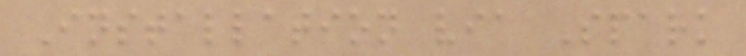Installation via Spark
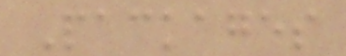Packages
